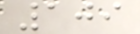109
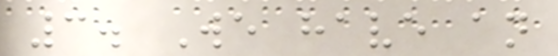3. We have an
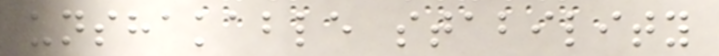unshakable stability
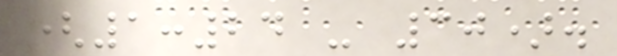(1:24 - 30).
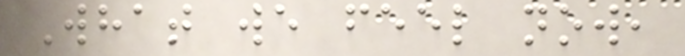What we feel now,
